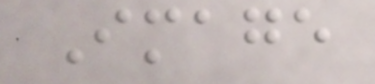Image
